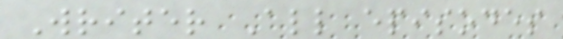Writer All episodes
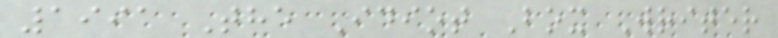1991 The Idiot Box Writer
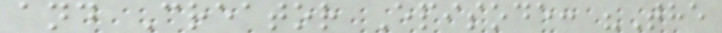and Creator Episode: "The
